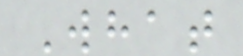What
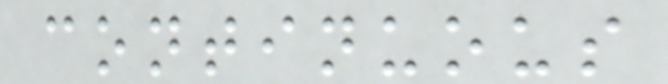continuous
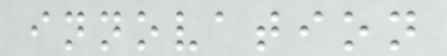innovation
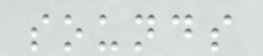sounds
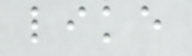like
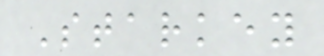Starkey
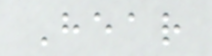Hear
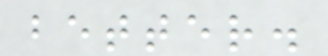better.
